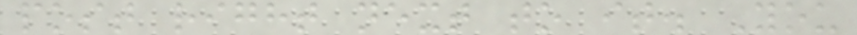post right next to it. You
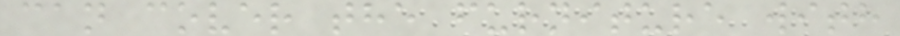can cover the furniture with
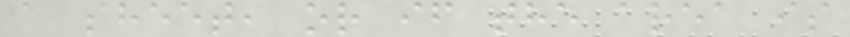a sheet, or if the area is
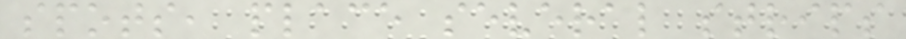spots, place several strips
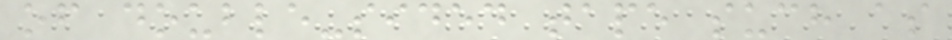of double-sided tape such as
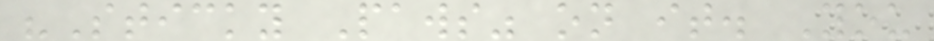"Sticky Paws" on it. You
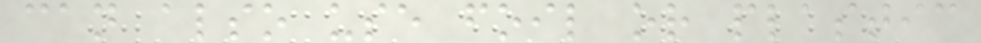can also use foil or plastic
